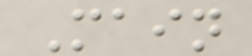Main
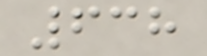638
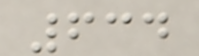634
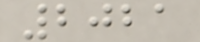2021
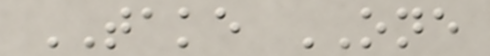TAKE ONE
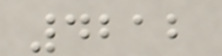4212
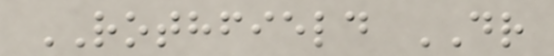ROTHFIELD DR
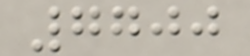7700
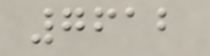7612
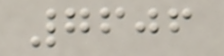7606
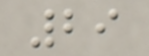29
